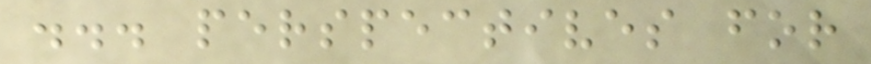... perspectives for
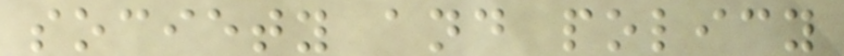society and policy
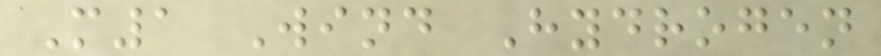M1 Wind Hydrogen
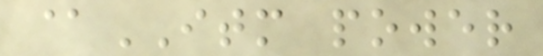@ITM power
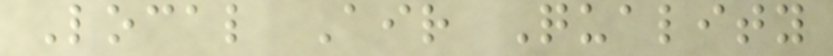Local Air Quality
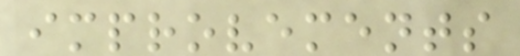improvements
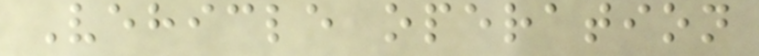Vehicle operation
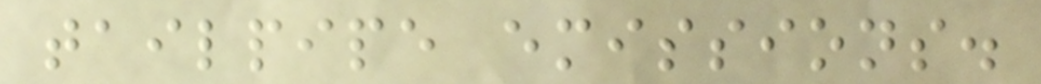tailpipe emissions.
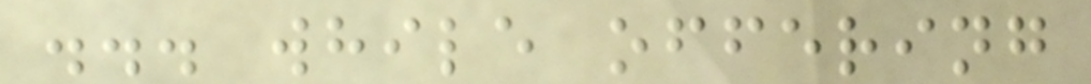... while offering
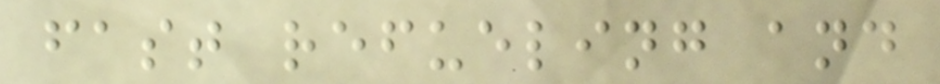fast refueling and
